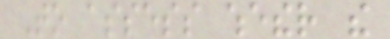To assess whether the
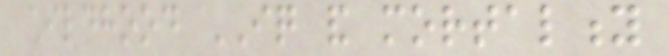childhood IQ and mortality
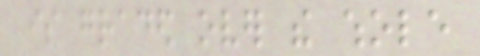is graded over the whole
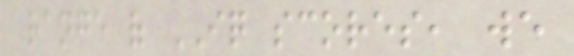range of IQ scores, we
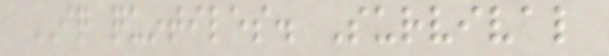IQ quintiles. Survival
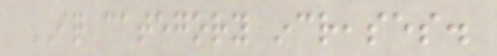IQ category increases.
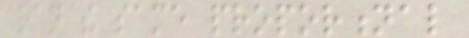ran the same proportional
